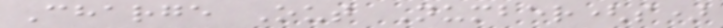Charge Out Number(s)
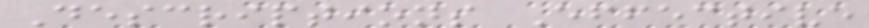Descriptions Effective
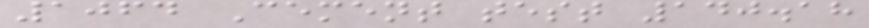1064 Cement test 140.18
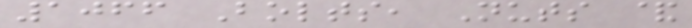1066 Bolts, Nuts &
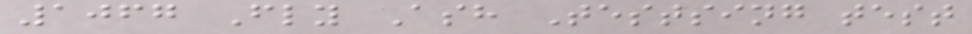1067 Fly Ash Testsing test
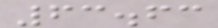63.63
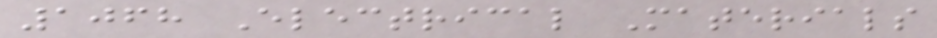1068 Electrical Materials
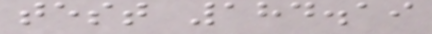test 184.19
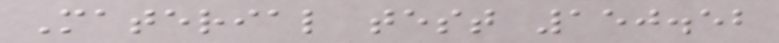Material test 150.52
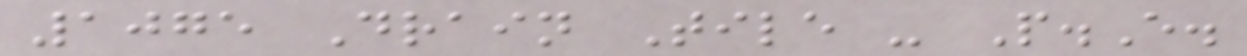1075 Drain Tile - P.E.
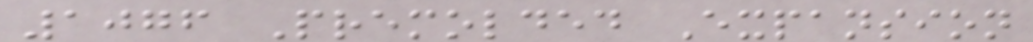1076 Premolded Expansion
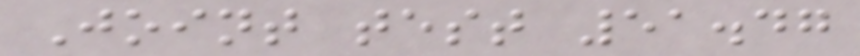Joint test 51.47
